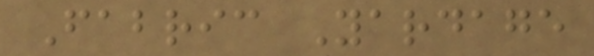Fabric Yardage
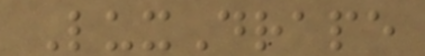LuxDrape
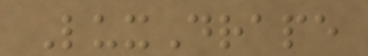LuxDrape
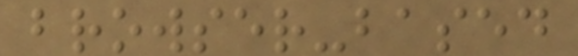browser-based
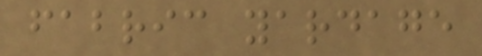fabric yardage
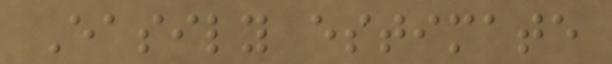Easily estimate
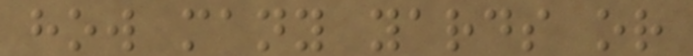how many yards or
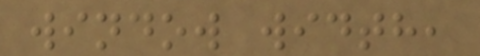window width,
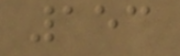153
